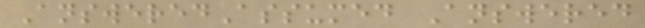AnsweredAssumed Answered
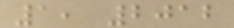1, 2012
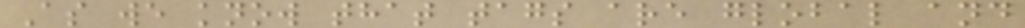As we know that tags are global and
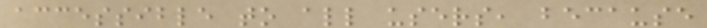accessible to all users, because
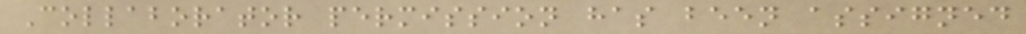Collaborator permission has been assigned
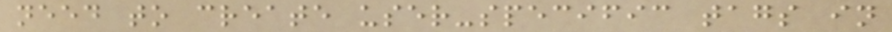need to create user-specific tags in
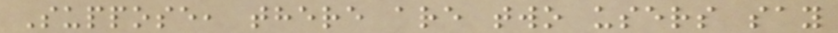Suppose, there are two users say
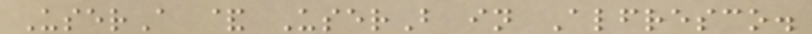UserA & UserB in Alfresco.
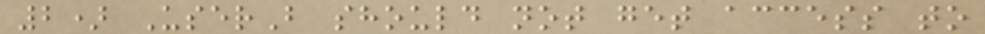2) UserB should not get access to
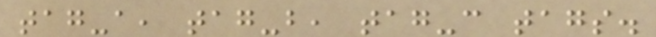tag-a, tag-b, tag-c tags.
